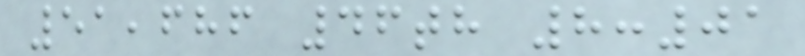51,686 46th 8:01
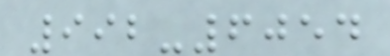992-6054
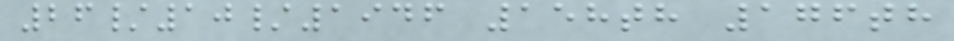26/10/1946 158th 176th
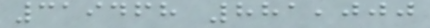319468 881,000
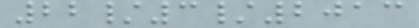22/3/2013
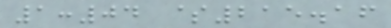1:04 $215.16
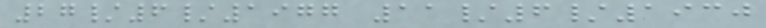27/6/1977 11/6/1930
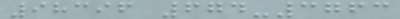98396 674-3763
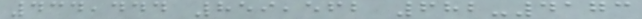434,444 859,562 682-4173
